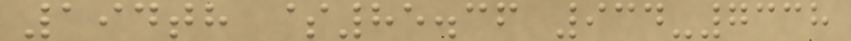194th $85.36 934-7338
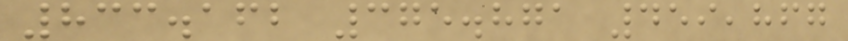833.162 375.871 459,867
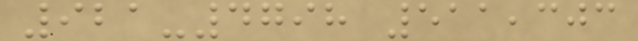921-4798 511,303
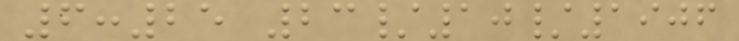6:25 23/10/1906
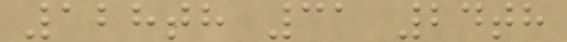128th 31 24th
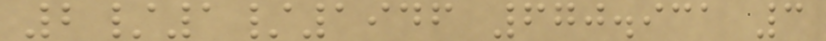2/1/1946 670.931 3
